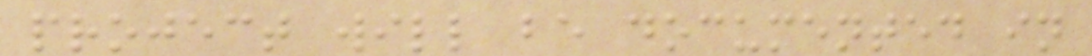project will be documented in
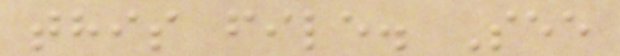this file. See
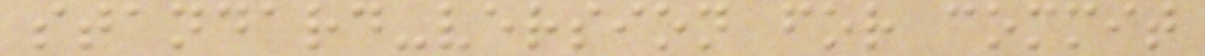standard-version for commit
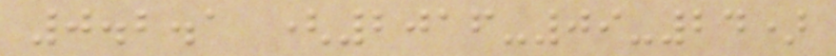0.2.1 (2016-09-24)
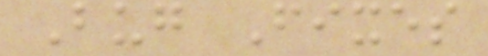Bug Fixes
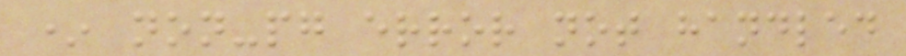* non-pg error not handled
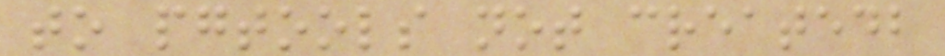to pgtools not createdb
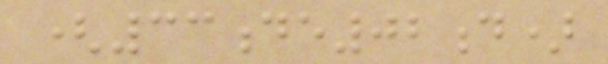(33de02d)
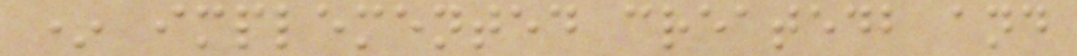* implemented createdb and
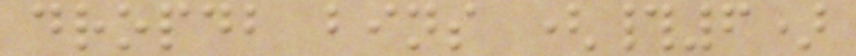dropdb bins (#6)
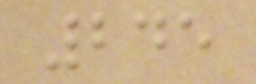245
